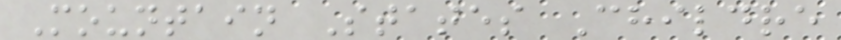Mountain States Childre
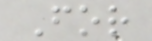For
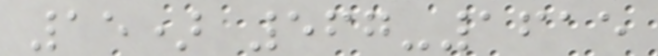15) 567-1615
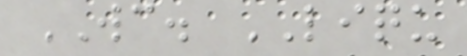WC. LIQU
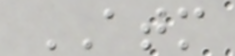ATM
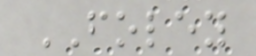FOLEY
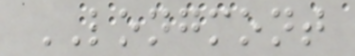LONGMONT
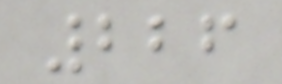226
